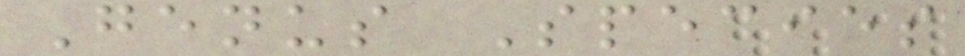Genus Species
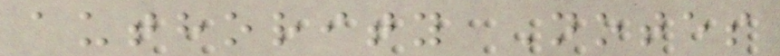authority Notes
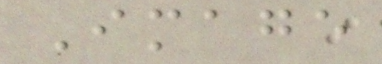Image
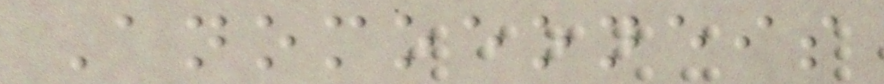Anomoeoneis
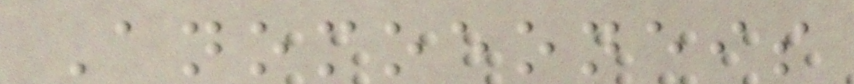Anomoeoneis
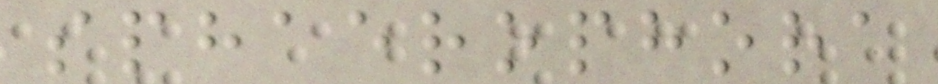sphaerophora
